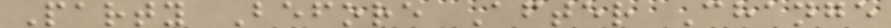Party Before After Change
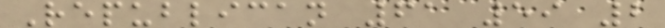Republican 61 59 2
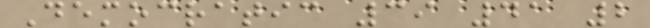Democratic 39 41 2
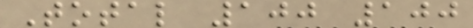Total 100 100
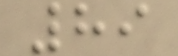89
